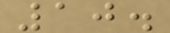10.
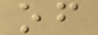of
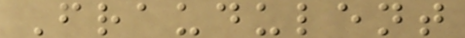Fraudulent
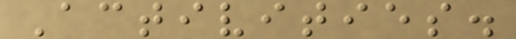Activities.
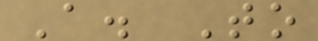A. To
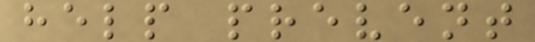help prevent
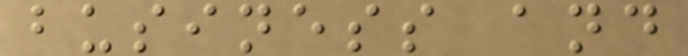business and
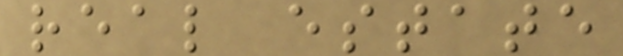real estate
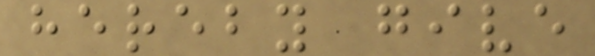hereby give
